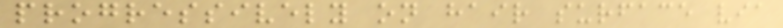progressively on hair surface via
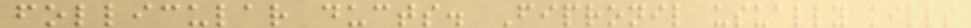follicular ducts. Fipronil usually kills
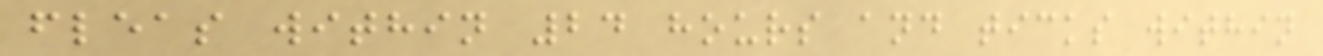fleas within 24 hours and ticks within
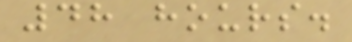48 hours.
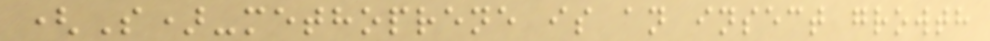(S)-methoprene is an insect growth
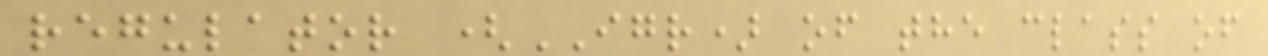regulator (IGR) of the class of
